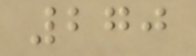270
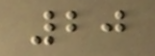20
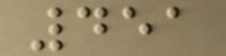451
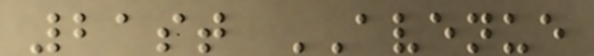21st AVENUE
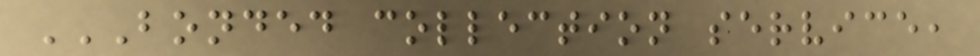BONDED COLLECTION SERVICE,
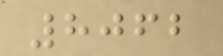8062
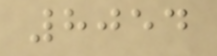8054
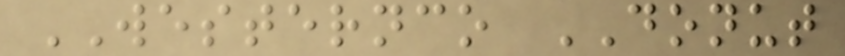WESTERNCO DONUT
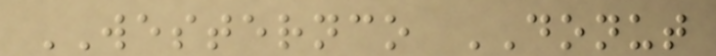WESTERNCO DONUT
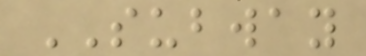SUBWAY
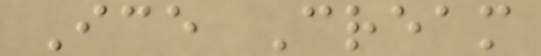Ice Cream
